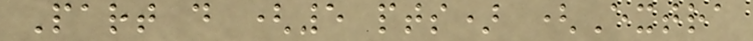Part d (5 pts) (Extra
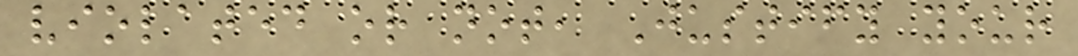violated or not, Justify your
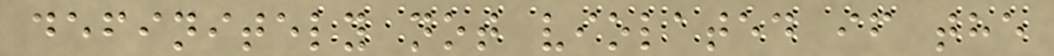definitely not violated if the
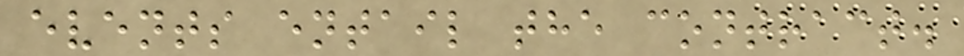events entail the contract.
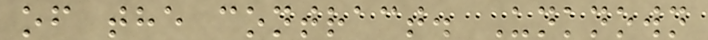of the contract. Unknown
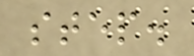step.
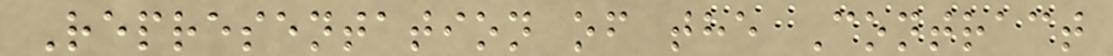Representation of the Contract
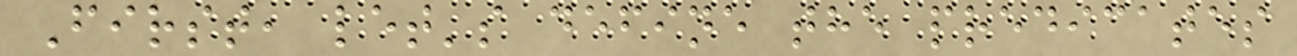First, let's define the predicates
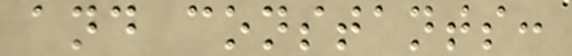and constants:
